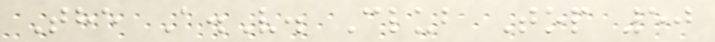The A.V. Club Top 50
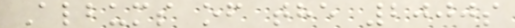Albums of the 2000s
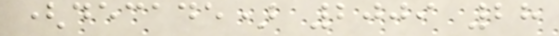(decade) 2009 28
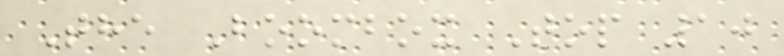The Boombox Top 10
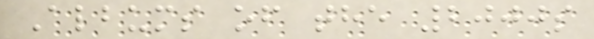Albums of the 2000s
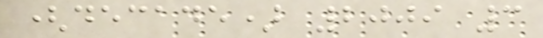(decade) 2009 3
